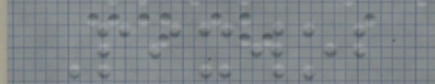Pixwob
